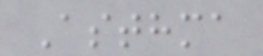Asthma
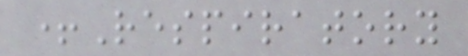+Respiratory
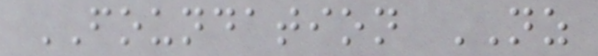FOUNDATION NZ
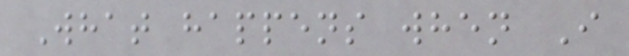What happens when I
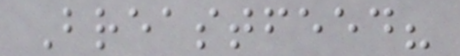Breastfeed?
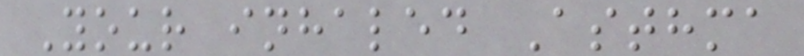Your inhaled Asthma
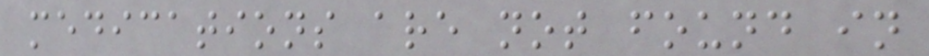medications are not found in
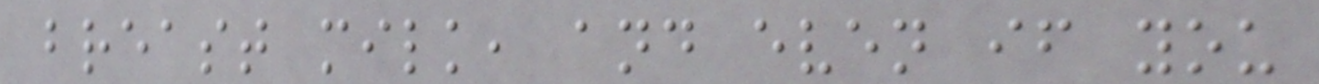breast milk, and even if you
